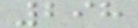298
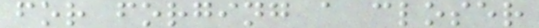for forging a closer
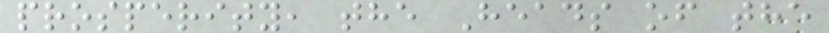prosperity, the Heads of the
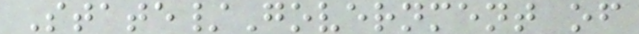State/Government of
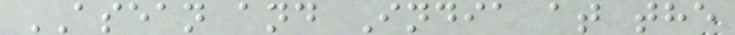ASEAN and India at the
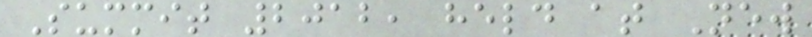Summit 2012, held at New
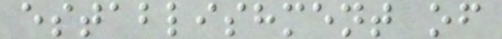establishment of
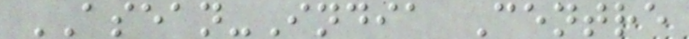ASEAN-India Centre
